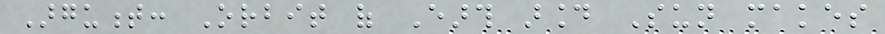Argument: Orbit of Earth around Sun makes
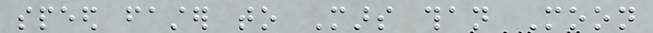speed faster to Mars than Moon
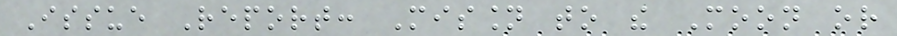Issue Report: Mission to the Moon or
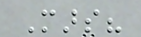Mars?
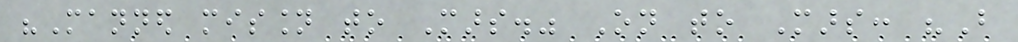"Manned mission to Mars." On to Mars: "But
